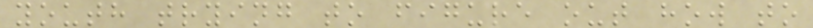youth trying to figure out how to
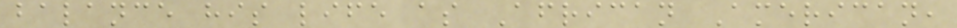balance his life as African American,
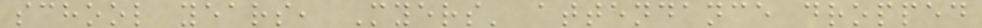school years, Myers' attendance dropped
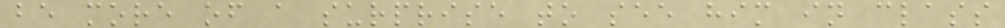be more of a surprise to see him in class
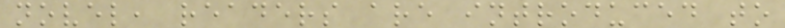novel, readers are introduced to
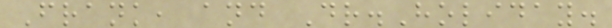Frank, and Dr.Holiday.
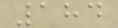184
